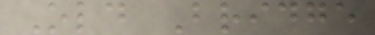Old Bridge
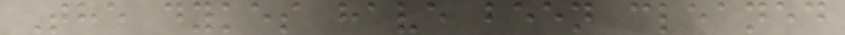The dykes have been cleaned
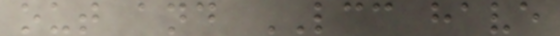out and LCC have
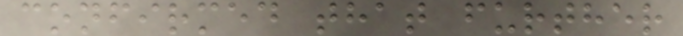confirmed that further
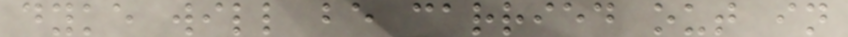dyke will be carried out in
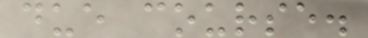due course.
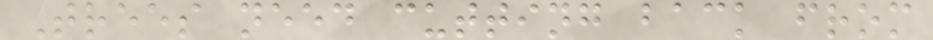Trees need cutting back from
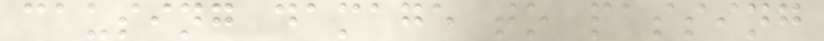causing damage to passing
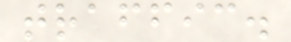traffic.
